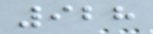928
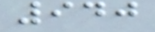940
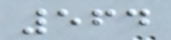564
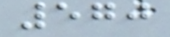570
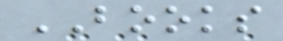BOOKS
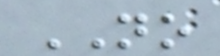NO
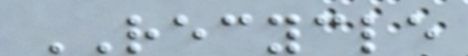RECYCLE
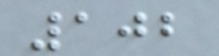102
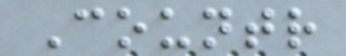Countr
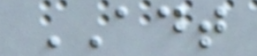ADT
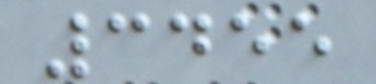3455
